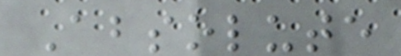Absolute
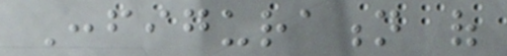Configuration of
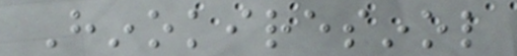Hinokiresinol
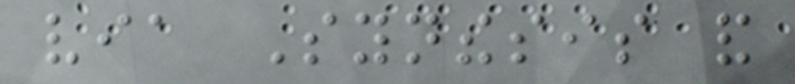via Synthesis and
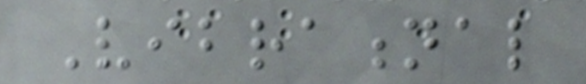Vibrational
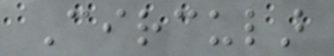Circular
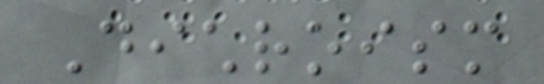Dichroism
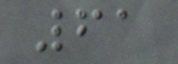61
